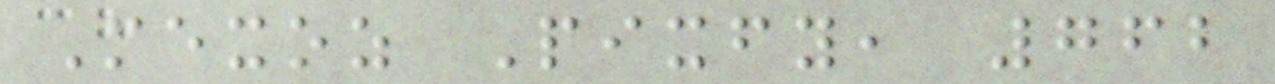Mexoz Pixfy, 762
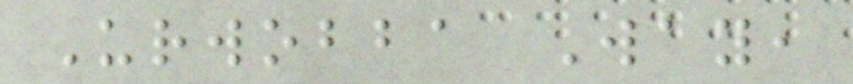Urwobba Way,
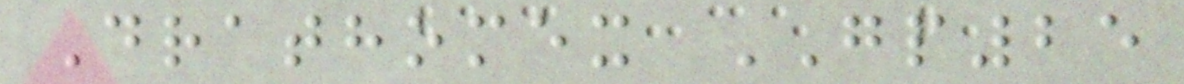Drathomex GP25
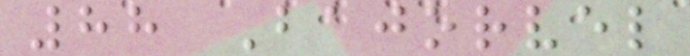88 Bajorvel
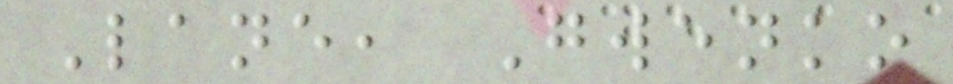Lane, Gwenko
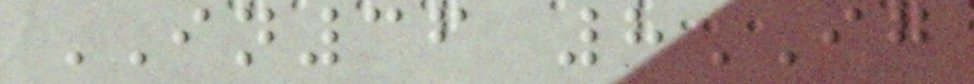IN36 8IG
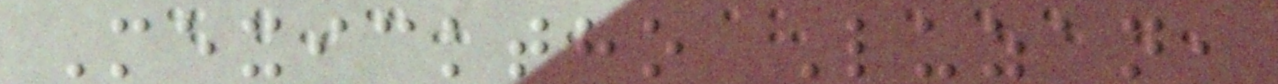Mexicktho Luzan,
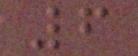6
